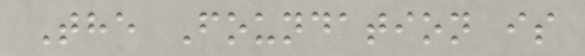The Foundation is
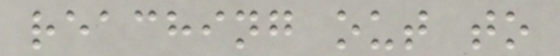reaching out to
